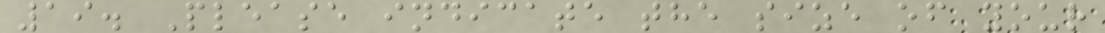19. Please indicate the size of your
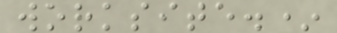worksite.*
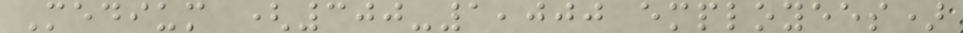Medium (300-1,000 employees)
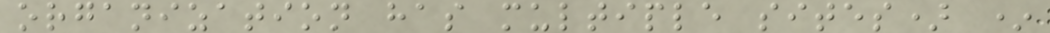organization has multiple sites) *
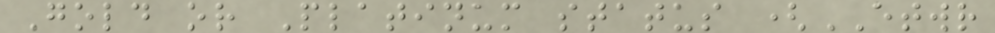Gold or Platinum status (ETWR
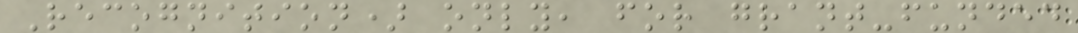Recognition) only, for grant-funded
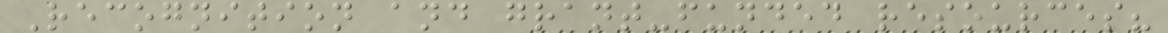Recognition and grant-funded resources?
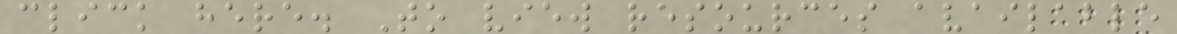click here. To view resources available
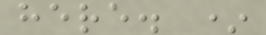here. *
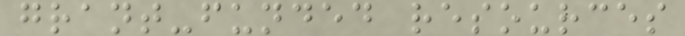grant-funded resources
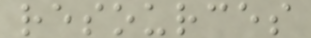resources
